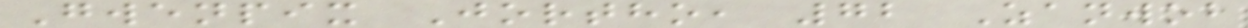Gwenpix Jortho, 72 Zanwob
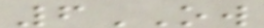6OW
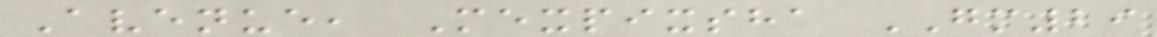Avenue, Mexpixsha GM29
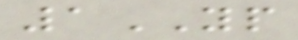1YP
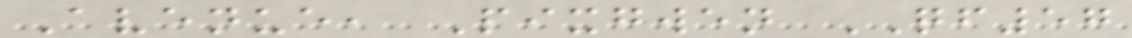Avenue, Pixgwen QF57
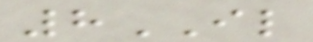8IL
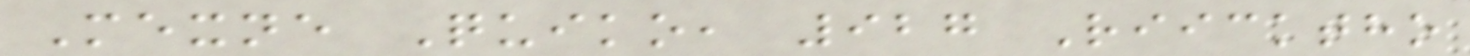Mexne Quiko, 927 Riicktho
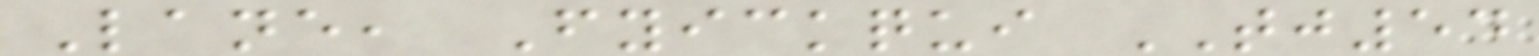Lane, Fyickqui TJ54
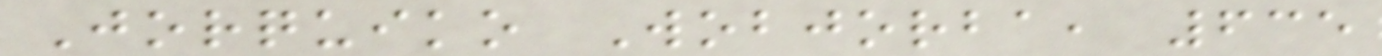Jorquiko Wobjorba, 635
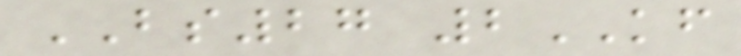BS27 2KF
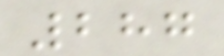287
